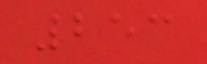253
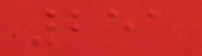251
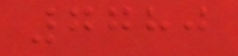7780
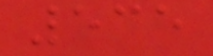535
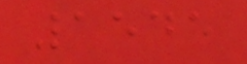1545
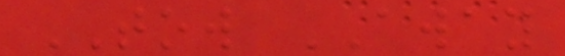TOW AWAY
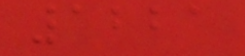1221
